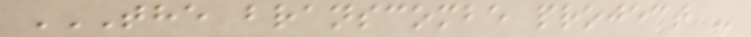THE BRANSCOMBE PROJECT -
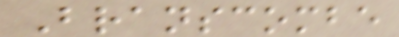Branscombe
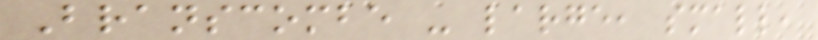Branscombe - large, small,
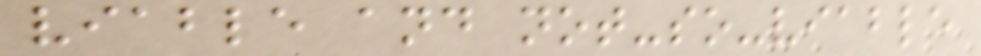viable and not-so-viable
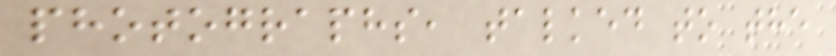photographs, talked to the
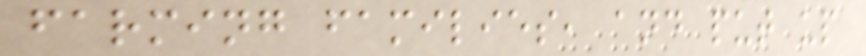farming families, and put up
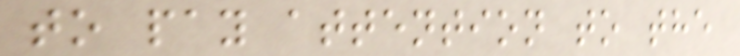to pay attention to the
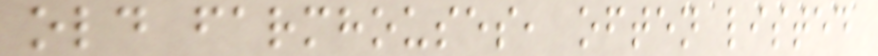old farmhouses, often listed
